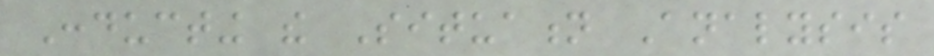Conducting the Situation Analysis
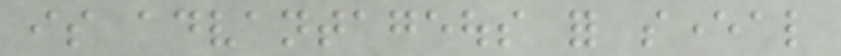is advantageous for several
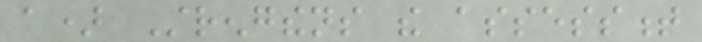a) Strengthens the assessment
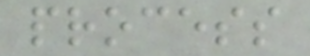process
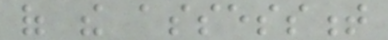of the assessment
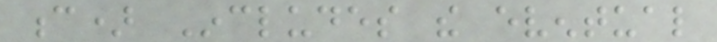c) Includes the eventual
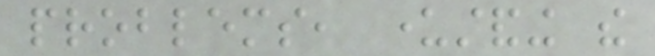problems, understanding the
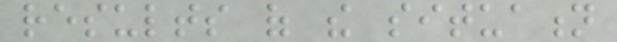results of the situation
